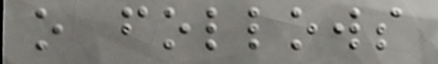o follows
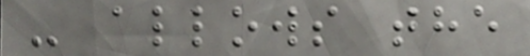- allows the
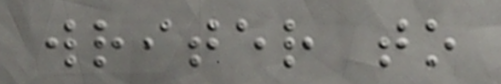writer to
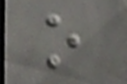o
